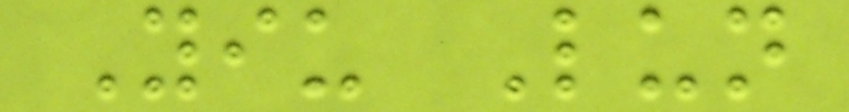Yiu Lun
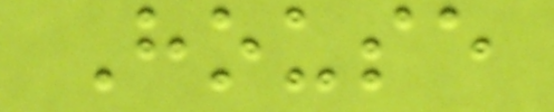House
